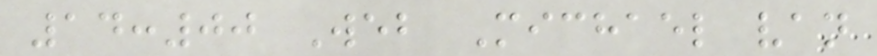14:00 Web Michael van
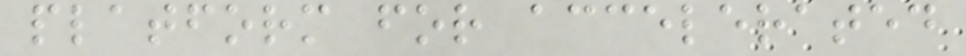platform for accelerated
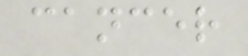cancer
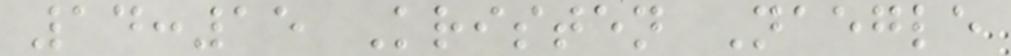14:15 Kristen Naegle
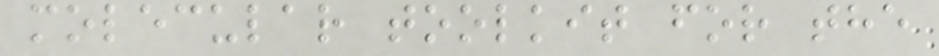molecular toolkit for the
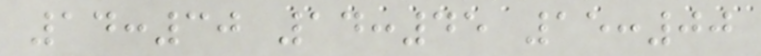14:30 14:45 15:00
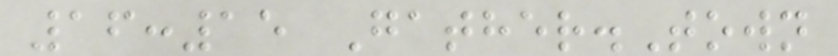16:15 Gather.Town
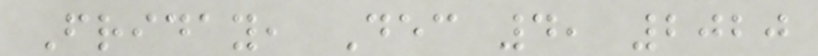Friday, Dec 4, 2020
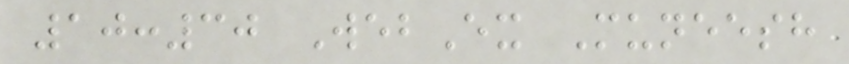10:30 WebEx Muneesh
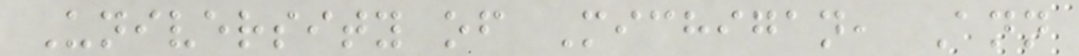University of Michigan, Ann
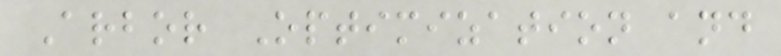Arbor Optimization and
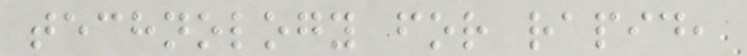technology for rapid,
